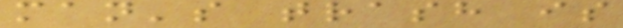man's trash is
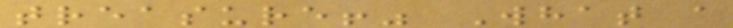treasure!" What a
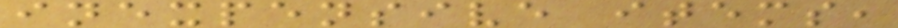inexpensive items,
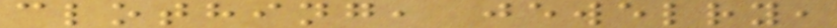clothing, jewelry,
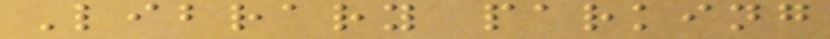Library parking
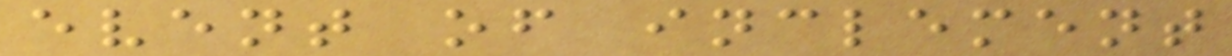event of inclement
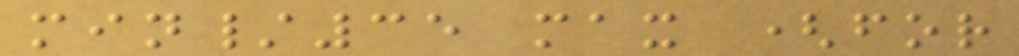min/35 max (for
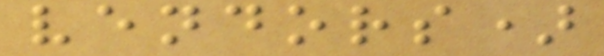vendors)
